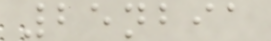25nbia
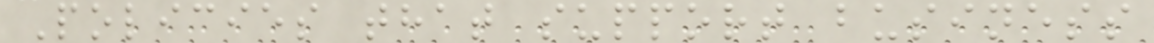Policies that support business
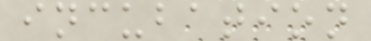incubation
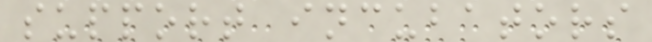support incubators
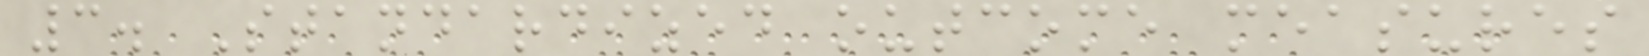3. Standardized outcome measures
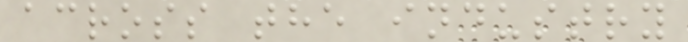across the industry
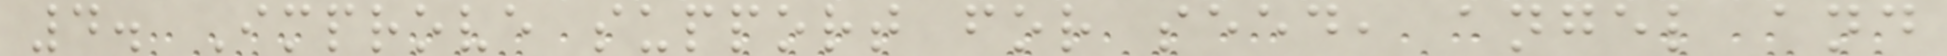4. Improve support for seed, angel and
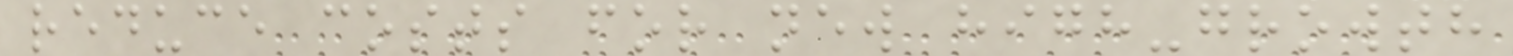reduce costs for new high-growth
